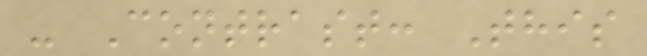- Contrast: This
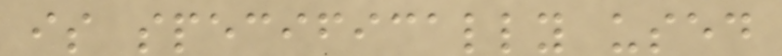is specifically used
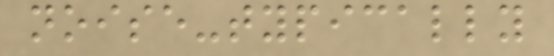noise-typically
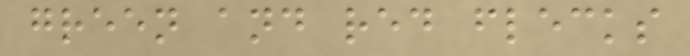green and red flecks
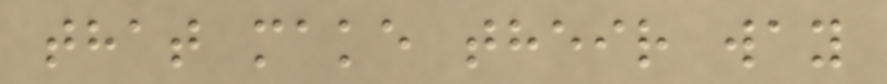that make their way
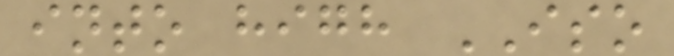into high ISO
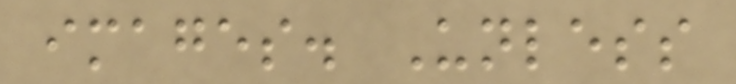images. Unless
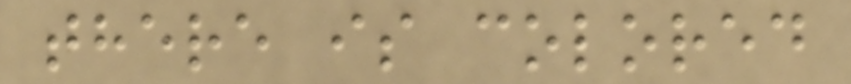there is colored
